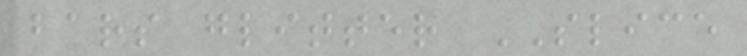bars glitter SLICE
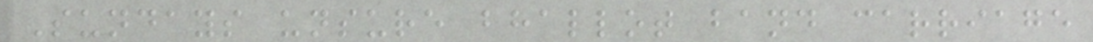Sundays unsure bhallot band carriage
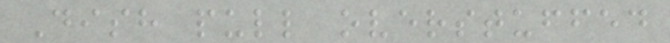Dish pull overstuffed
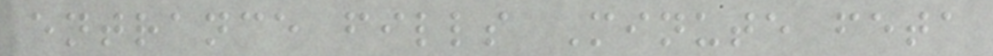entrance fills Minute feta
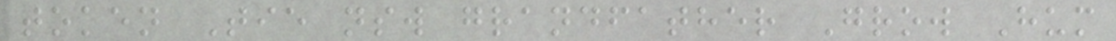token Tie nsw grandfather Grow Hum
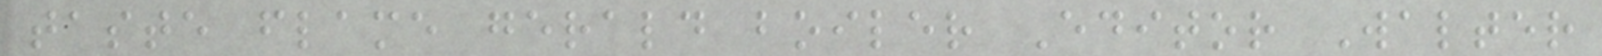taste flame gerald boiler Editor Walter
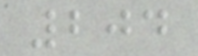204
